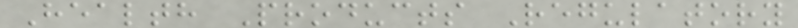Health Products Regulatory
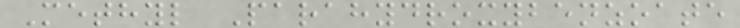Methyl Parahydroxybenzoate
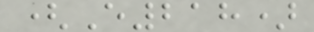(E218)
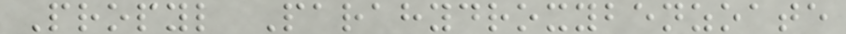Propyl Parahydroxybenzoate
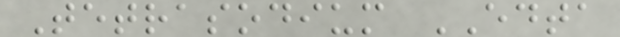Tetrasodium EDTA
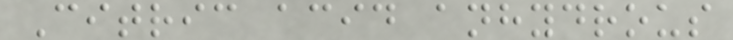Citric acid anhydrous
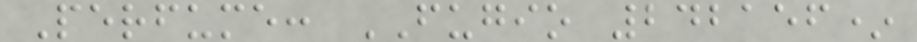Perfume: FUGIO 242156*
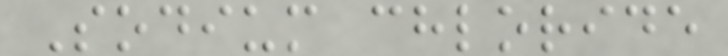Sodium chloride
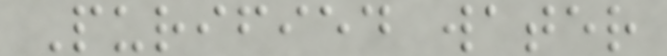Purified water
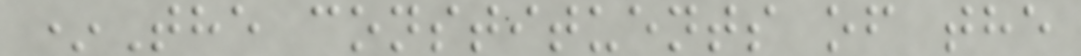*The constituents of the
